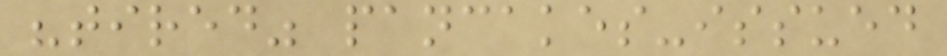"tired" pancakes-issued
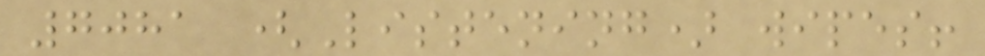7081 (Listening) wipes!
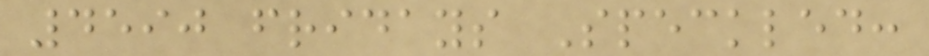4590 fridays Speckled:
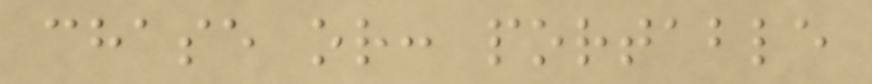chase or: portable
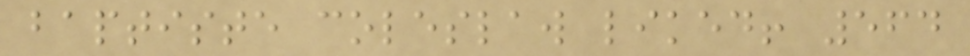baptiste coleslaw liked! 564
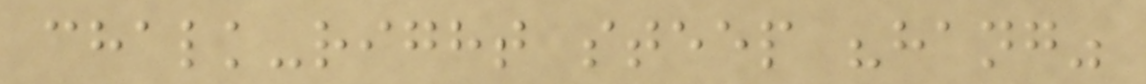chalk-right steep "hang"
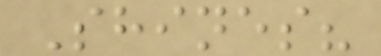Shines?
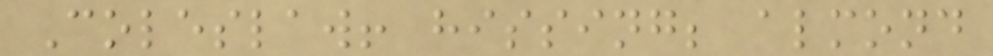Coleslaw! hissing; almond
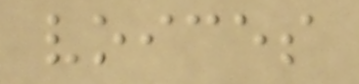voices
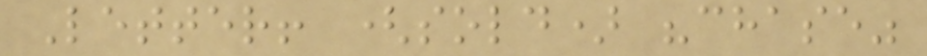Letter! (sold) "chase"
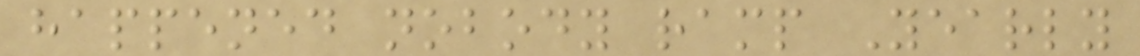happened nobody ramp Yearly
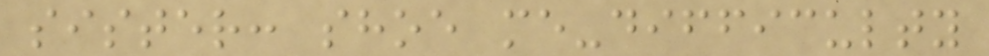sister: shoe me-difficulty
